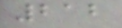212
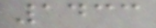1433
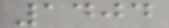1404
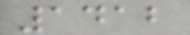1412
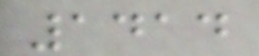1414
